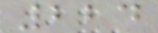224
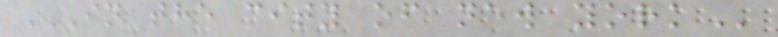IN THE CITY OF NEW YORK
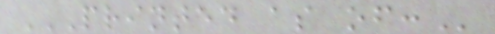PRINTED AS OF:
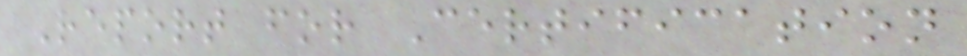Report for Certification
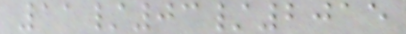11/03/2015
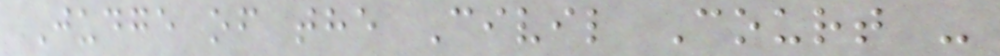Judge of the Civil Court -
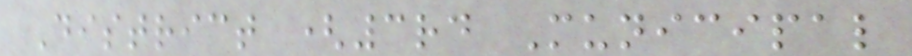District (3rd Municipal
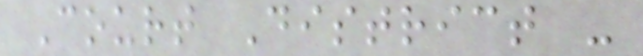Court District -
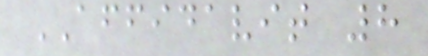AFFIDAVIT 8
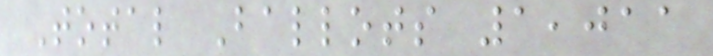Total Ballots 1,011
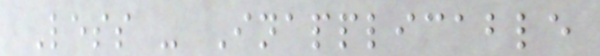Less - Inapplicable
